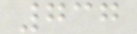737
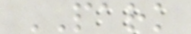PARK
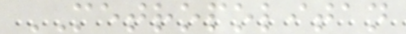METROPOLITAN
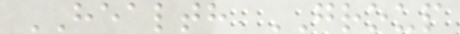HEALTH GROUP
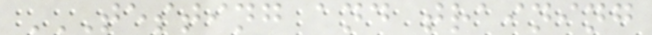TESTING AND TRAINING
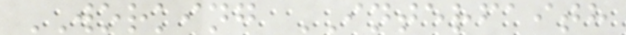WORKING INTERFAITH
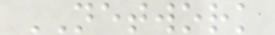NETWORK
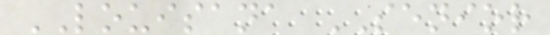LOUISANA SENIOR
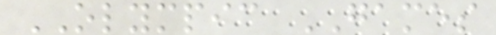OLYMPIC GAMES
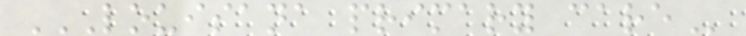LOUISANA PRIMARY CARE
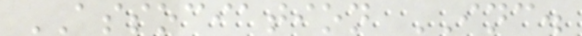ASSOCIATION INC.
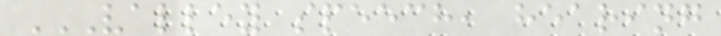VALLEY SPEECH, HEARING
